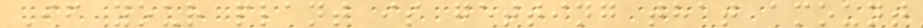If your plant is getting that amount
